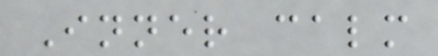Inner calm
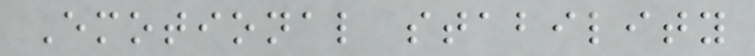Emotional stability
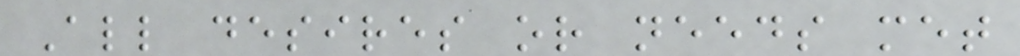All desires or needs met
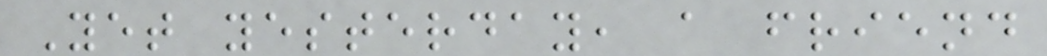Yet yesterday, a friend
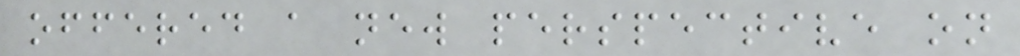offered a new perspective on
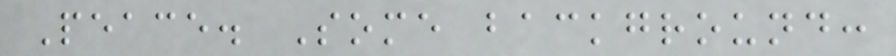Peace. Some background:
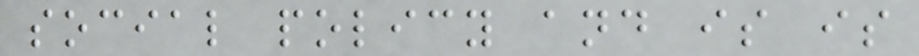social policy and is is
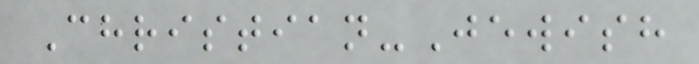Christian-Jewish
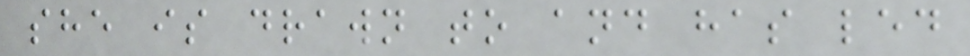she is drawn to and has led
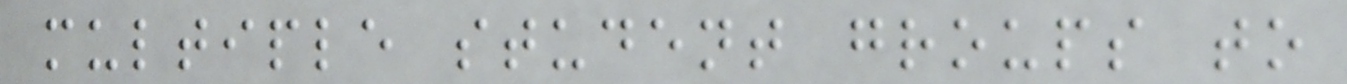multiple student groups to
